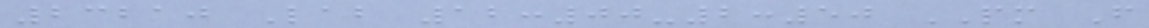23210 Lab 12:00-2:50 PM F
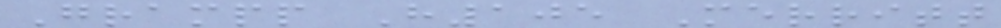Grampp H105 Merritt
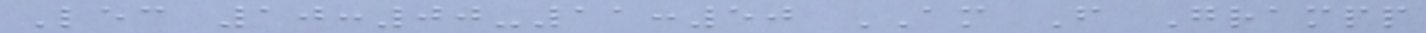Lec 10:00-11:50 AM F Grampp
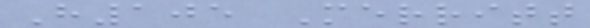H105 Merritt
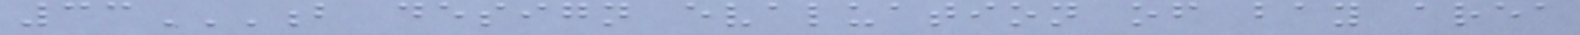33B DESIGN EVALUATION OF BAY AREA
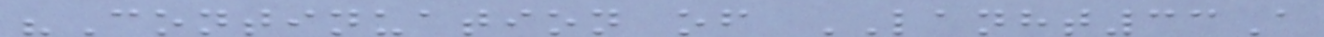"Continuation of LANHT33A
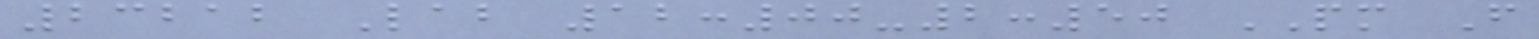23212 Lab 12:00-2:50 PM F
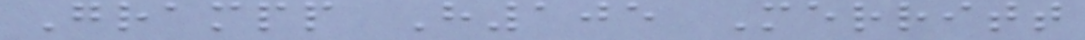Grampp H105 Merritt
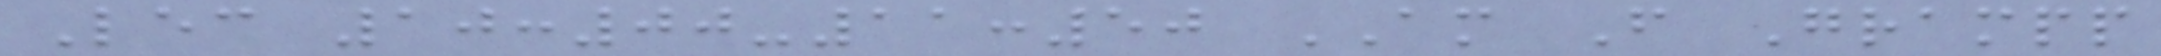Lec 10:00-11:50 AM F Grampp
